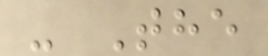- The
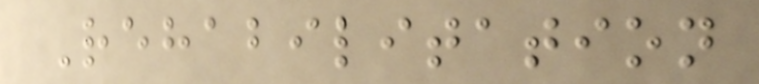Rehabilitation
